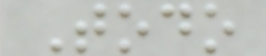Todo
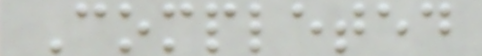Completed
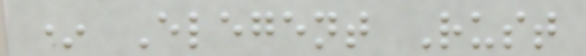* Elegent Rust
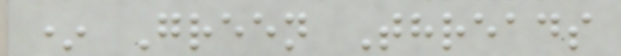* Green Threads
